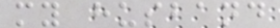my husband
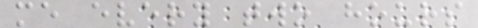me every two hours
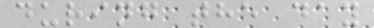during the day
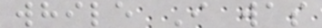while I was
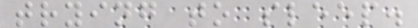trying to sleep.
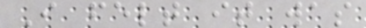I felt it was
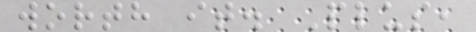worth it. Plus,
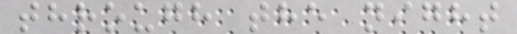through the night
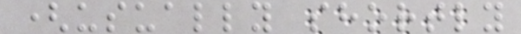(usually shortly
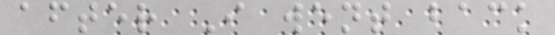after I went back
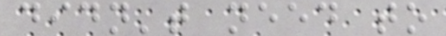didn't need to
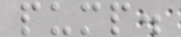pump.
